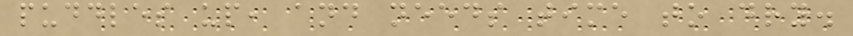puddles up, and needs time to dry.
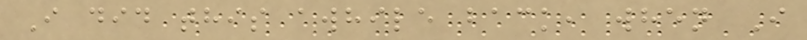I did this awhile back, when I
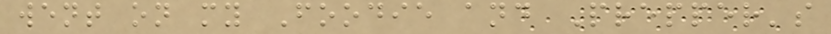went on my Foodie and Prepper's
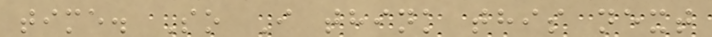time. So I think this next
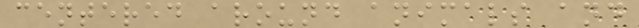centered around animals and
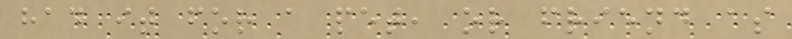had it for a pet, or friend as
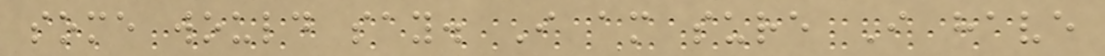some would say. I am sure I have
